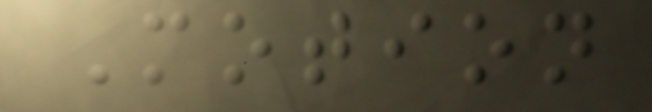Motion
